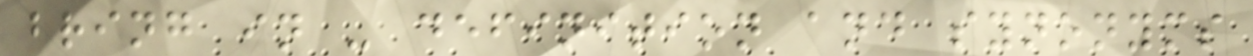bring in - definition and synonyms
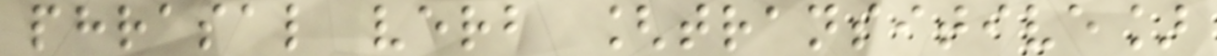phrasal verb [transitive]
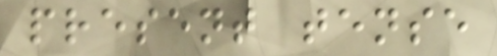present tense
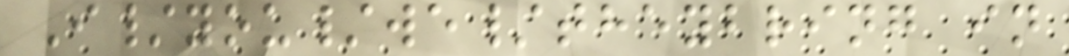I/you/we/theybring in
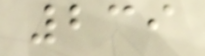239
